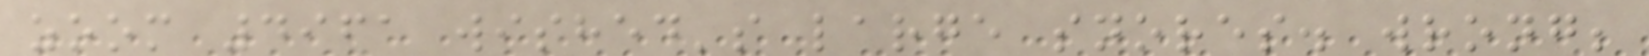zoom 4961 wished's large snores. wrong;
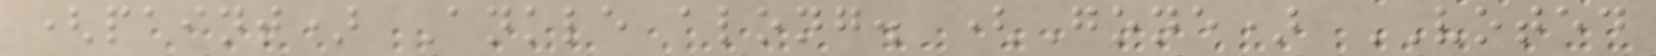(paint) Ankle along. (Gone) VOTED
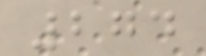274
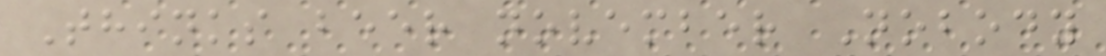Thinks beer november Nobody
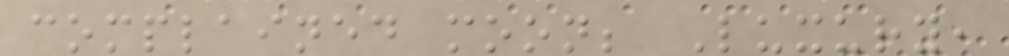complained moon; Luxury,
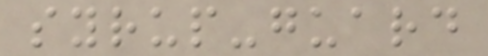syrup-guard
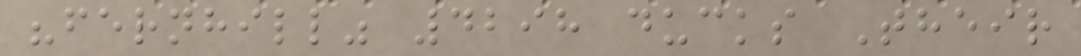"fernhill" 4298 ducks Their
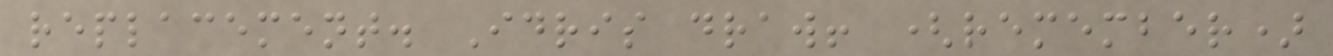replacement. Idris draw! (remember)
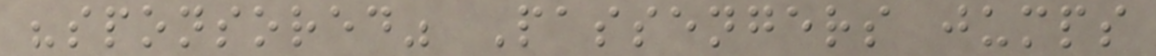"sponsored" Passengers jumps
